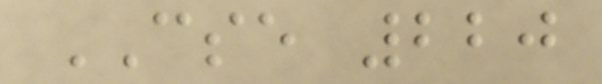CSE 220
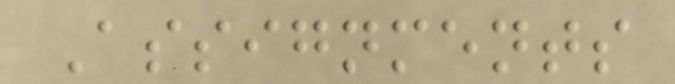Assignments
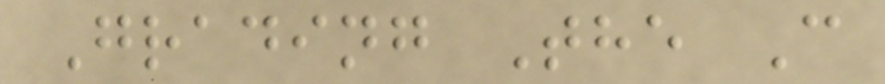Grading The C
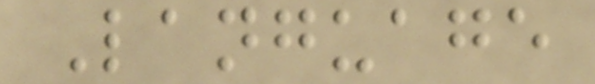Language
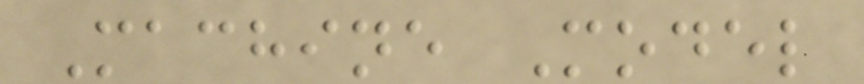Machine Model
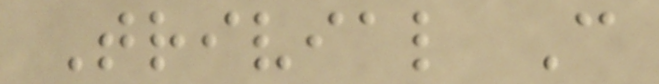Trivial C
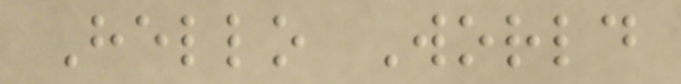Hello World
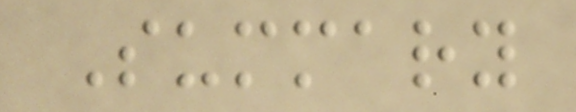Summary
